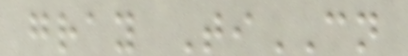gray TiCN
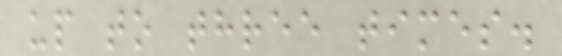up to three times.
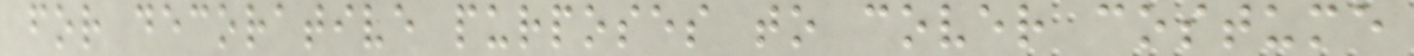for decorative purposes to cover costume
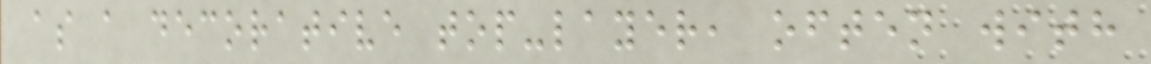as a decorative top-layer, often with
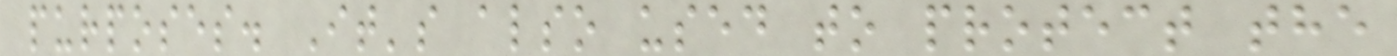purposes. It's also used to protect the
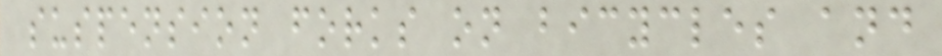suspension forks on bicycles and
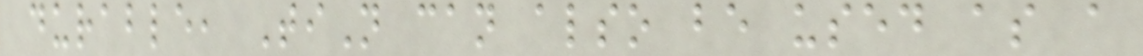durable, TiN can also be used as a
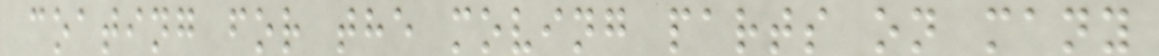coating for the moving parts on many
